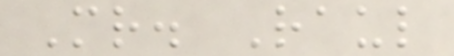Mr. Raul
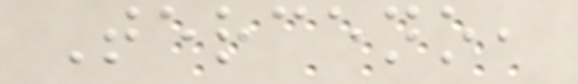Terceno,
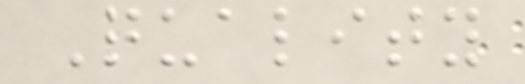Quality
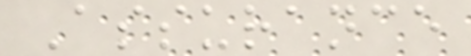Assurance
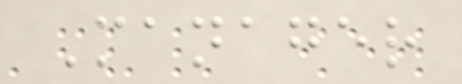Manager
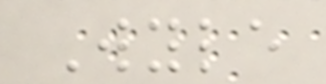Wyle
